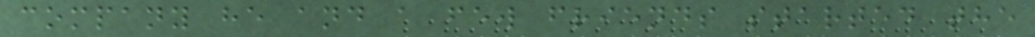company he and a few friends started the
